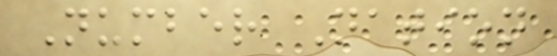Number Nation
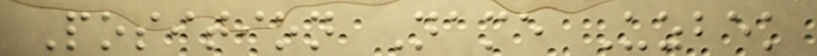Position Name Uzbek
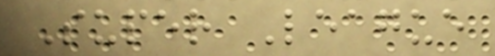Super League
